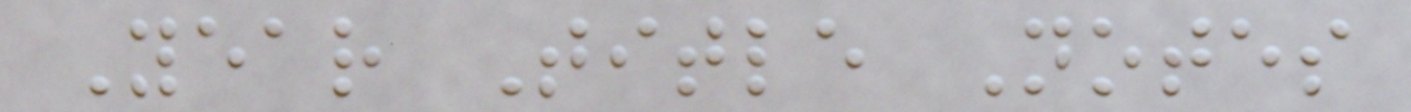Year Title Notes
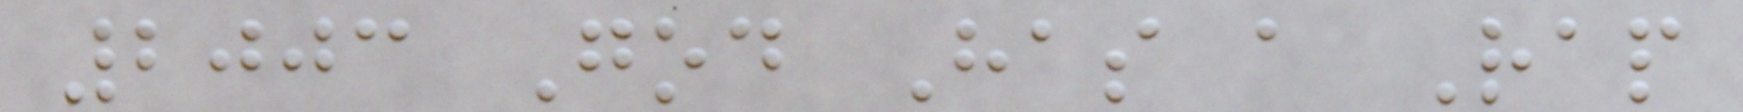2003 God Has a Rap
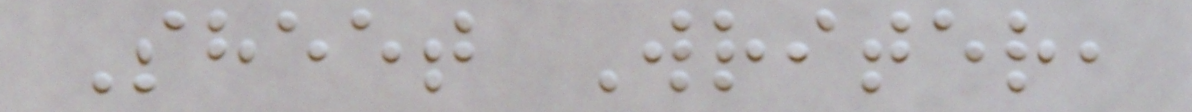Sheet Writer,
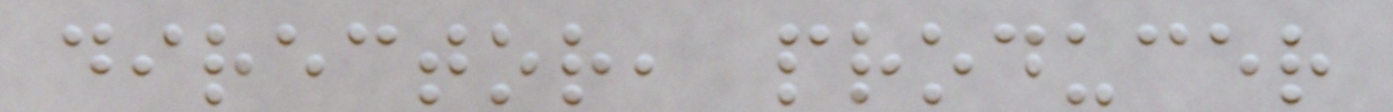director, producer
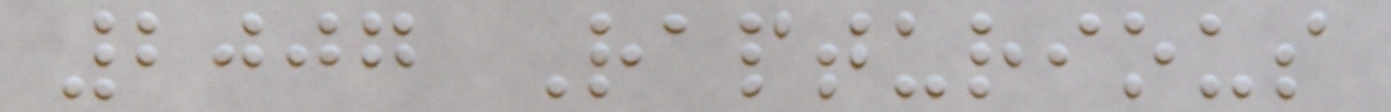2007 Rapturious
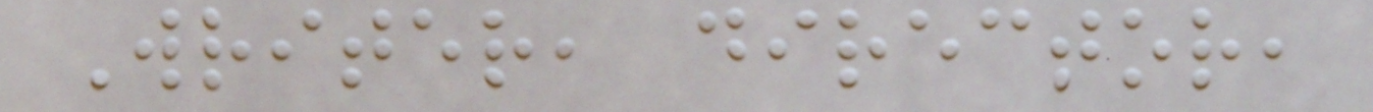Writer, director,
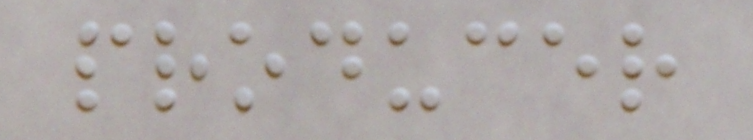producer
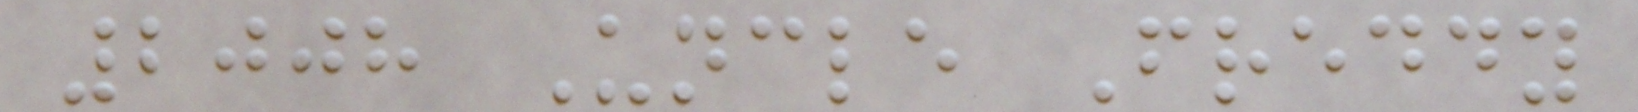2008 Uncle Freddy
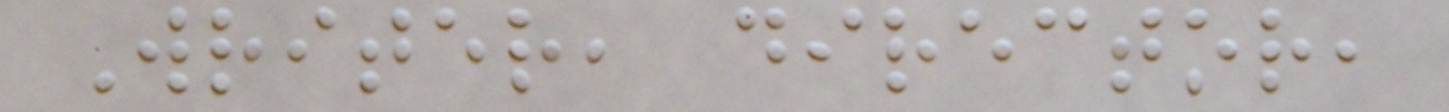Writer, director,
